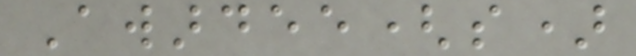Awardee(s)
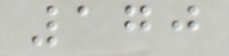170
